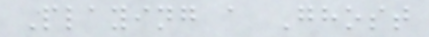Playing a Ghost
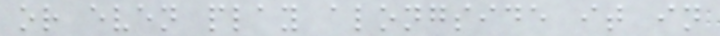or even play alongside it in
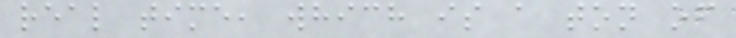real time, which is a ton of
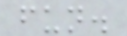fun.
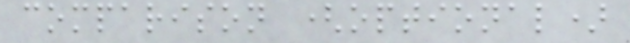comparison (optional)
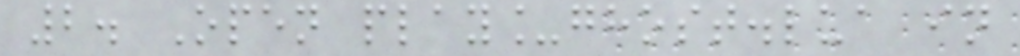2. Open play_ghost.lua in
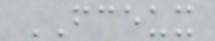FCEUX
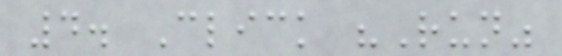4. Click "Run"
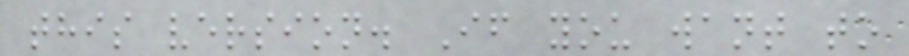this version. If you want to
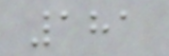181
